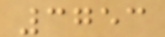3753
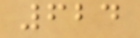624
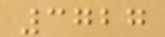3727
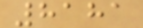8181
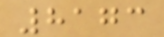8173
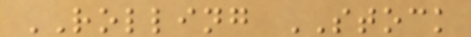ROLLING STOCK
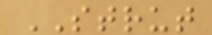STRUT
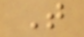T
